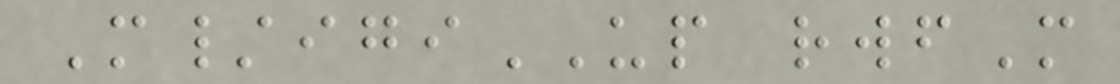M/igiUP rwfM
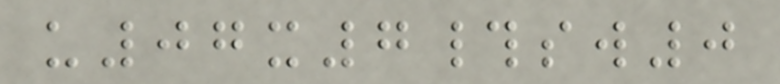u07x7#sw0
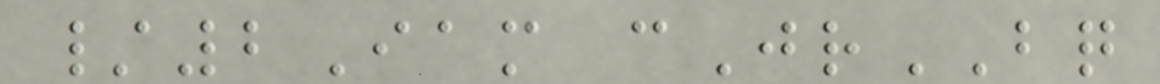/2Iam cJrBQ
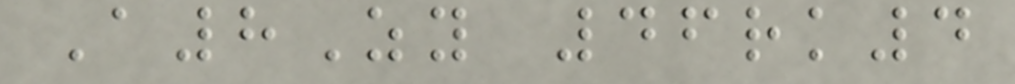A8Zy 46rk4
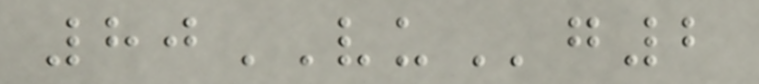80VUg2
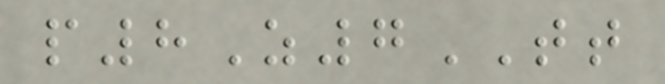p8Z7TT
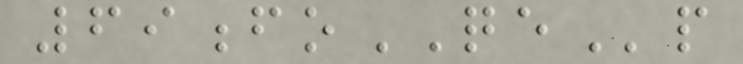69foQEp
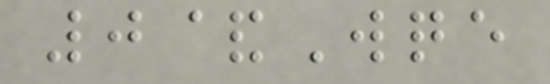0&Wqe
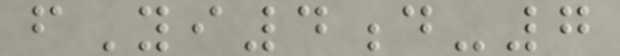fYi4d-7
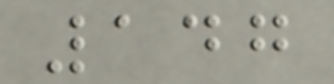147
